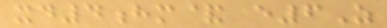xd4hm& e6Z
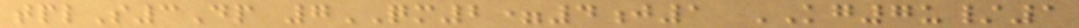tplS3Dp 7QM2=4j1 KG7u/1
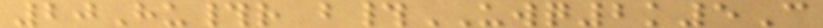20Hu#r b#UWQ2k5C
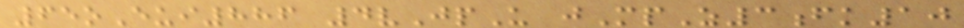65oEui886 4vJpU jMpZ3fk10
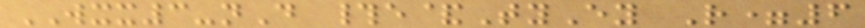WXX3-nD #e&TyEy R=6
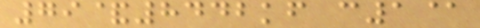79&8442kf c1@
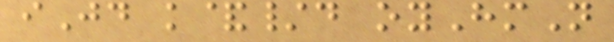iJd k&/d oyHmN
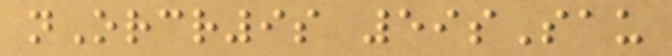nOrcr9s 59sSau
